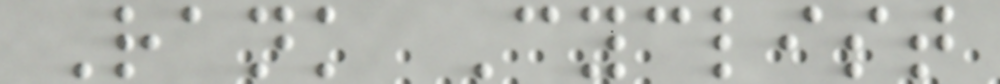Rank Cyclist
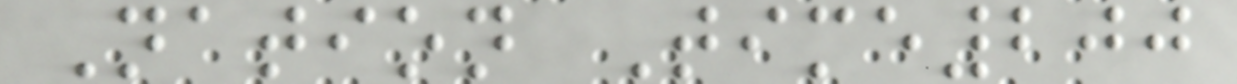Nation Time200
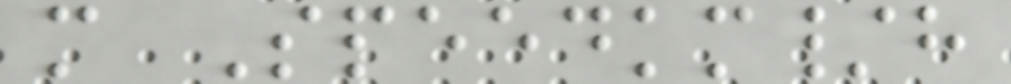m Speedkm/h
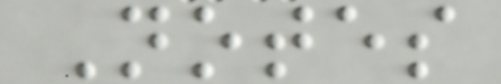Notes
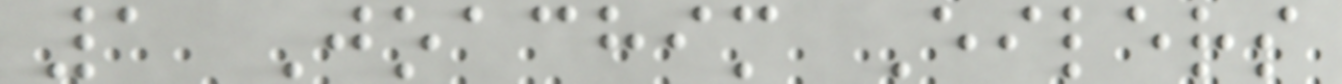1 Joachim Eilers
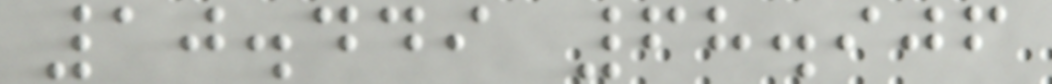10.449 68.906
